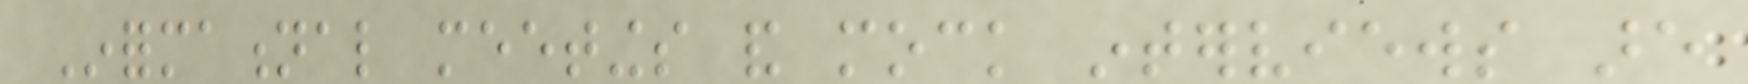Informational meetings and mock interviews are
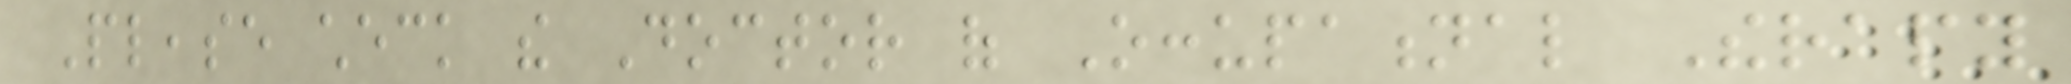Please check the Doctor of Occupational Therapy
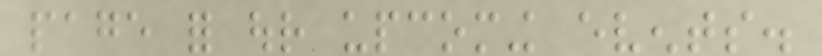page for our upcoming events.
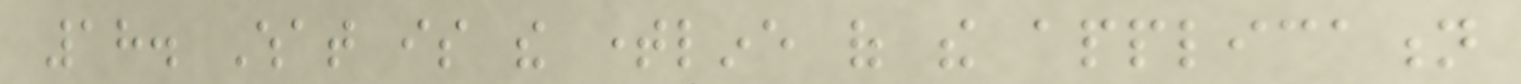18. What is the timeline of the application
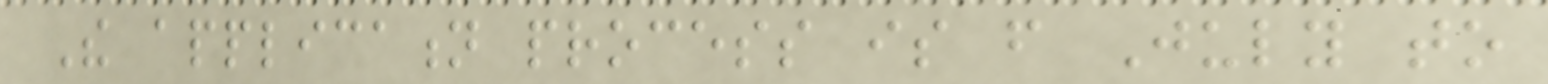The application process is from July to
